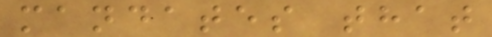mandates that
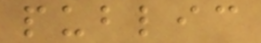public
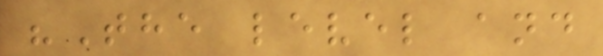"The level and
